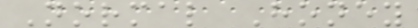Normal Honey
